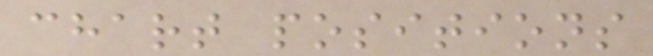chart positions
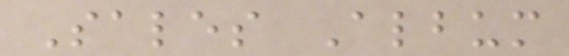Sales Album
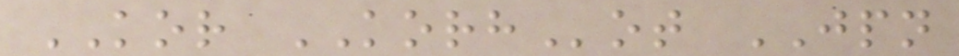KOR KORHot JPN
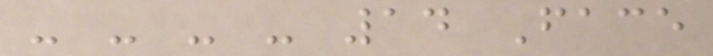- - - - 14 Face
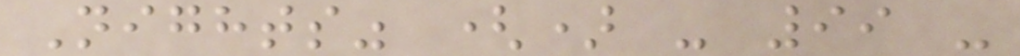Nights" () - 99 -
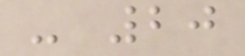- 20
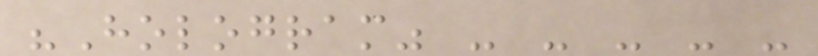"Hologram" - - - - -
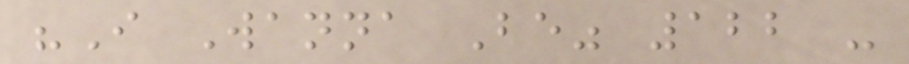"I Wanna Be" 122 -
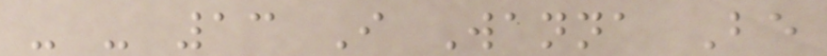- - 13 I Wanna Be
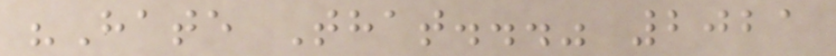"Hate That..." 2021
